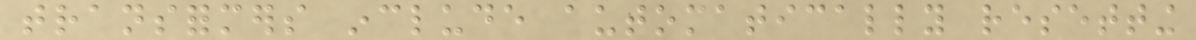transformers include automatically resetting
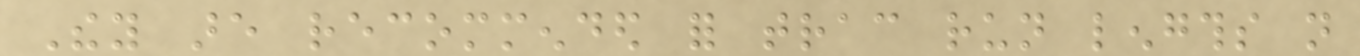They are recommended for trac run lengths not
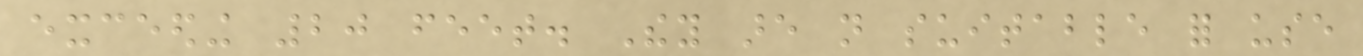exceeding 20 feet. They are not suitable for use
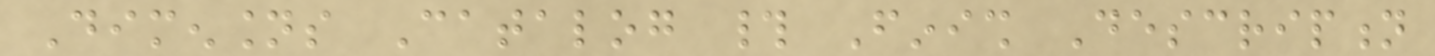Dimensions Catalog # Finish Description
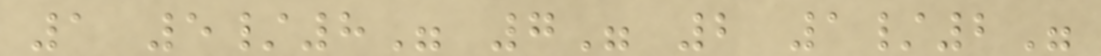1 5/8" 7" 2 1/2"
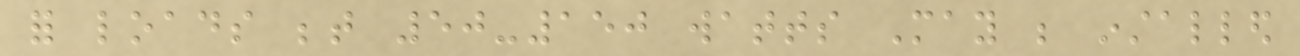for loads between 50-150 watts May be installed
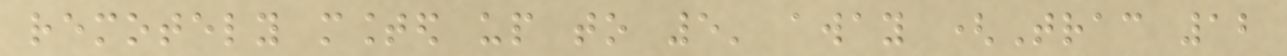remotely mounted up to 5' away (Trac 12
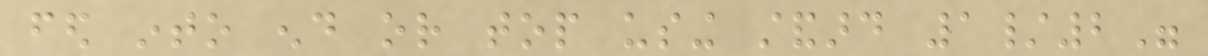fed into end or top using standard 1/2"
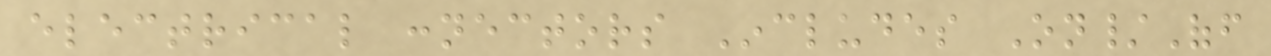electrical connectors Includes On/Off
